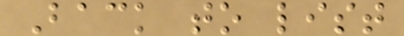Back to list
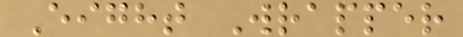Eight Wrapper
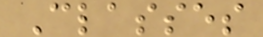Classes
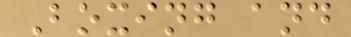Boxing and
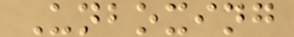Unboxing
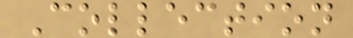Collection
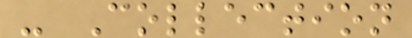- Collection
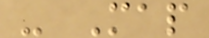- Map
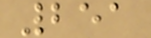251
